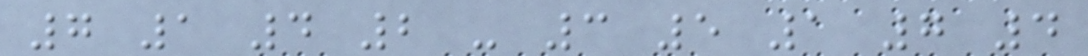7 1 4 2 - 3 5 1 7 4
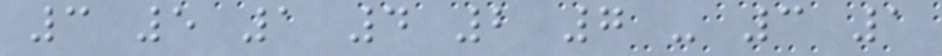3 5 1 4 2 7 - 3 1
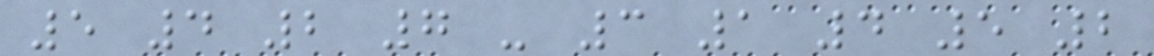5 4 2 7 - 3 1 4 5 2
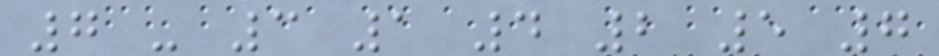7 - 3 1 4 2 5 7
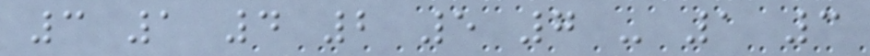3 1 4 2 5 7 - 1 3
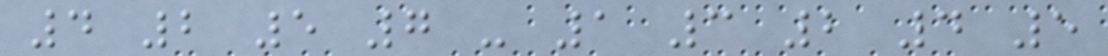4 2 5 7 - 1 3 2 4 5
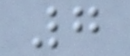7
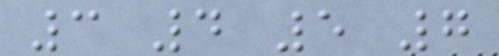3 4 5 7
